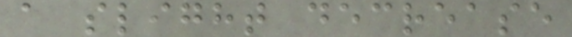a slight decrease
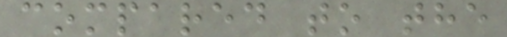compared to the
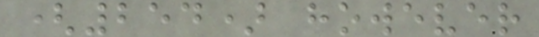(254) however
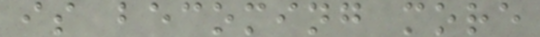is becoming more
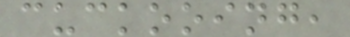cuckooing,
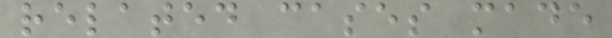related cases made
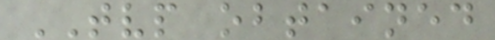TVP obtained
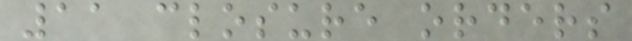11 closure orders
